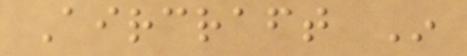Aircraft In
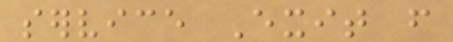service Exit from
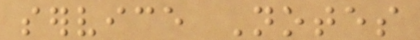service Notes
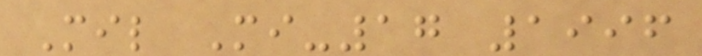Mil Mi-17 1996
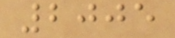2005
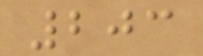203
